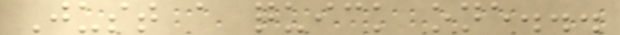Just a quick one...
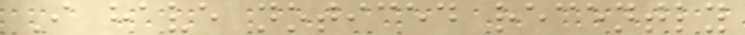I have noticed recently
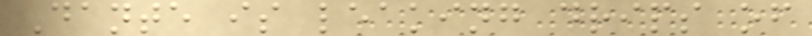Dante is leaking drips of
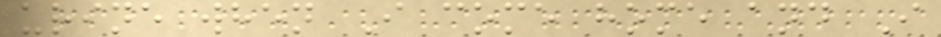urine when I come home and I
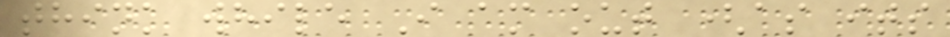think while I am out (as its
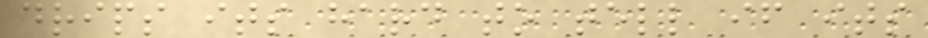drips its hard to tell if its
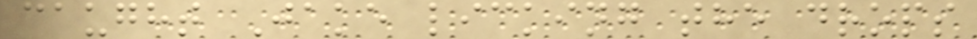caught Jake licking the drops
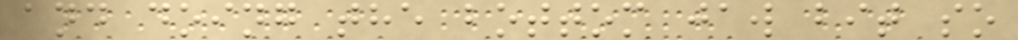and doing the bottom jaw bit so
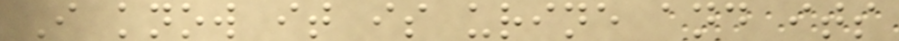I know it is urine and its
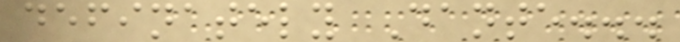definately Dante...
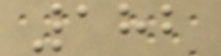182
